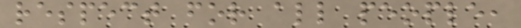respect for all people,
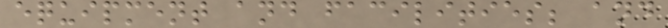equipment and facilities; and
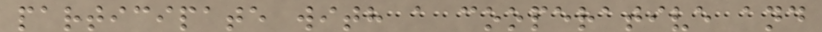participate with a cooperative and
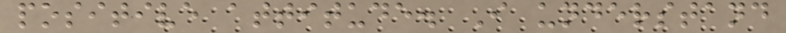positive attitude. I understand
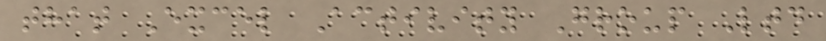that Excel Activity Group Ltd
